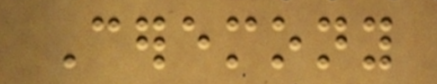Ceremony
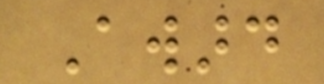Award
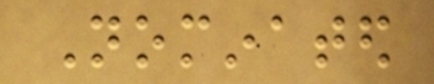Nominated
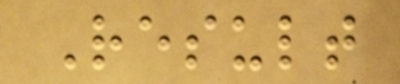Result
